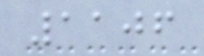1106
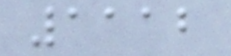1112
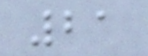21
